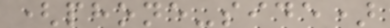(phone-side)
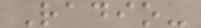Radio-
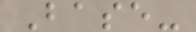Base-
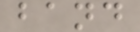band
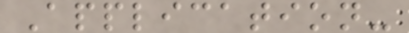Application-
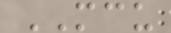MCU
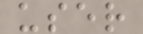user
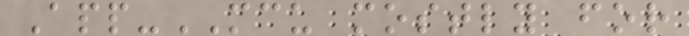App-MCU mostly for
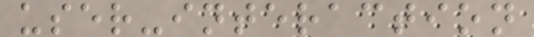user-interaction
